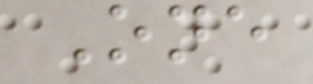One
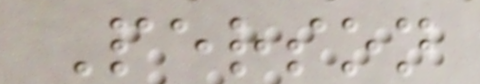Person
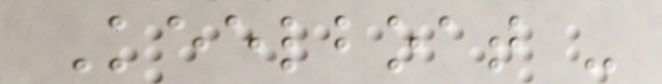Keelboat -
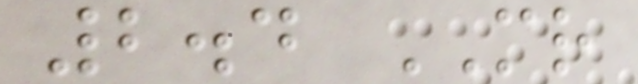2.4 MR
